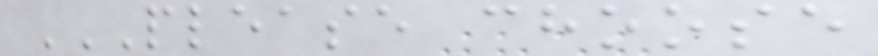PLEASE CHOOSE
